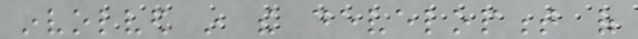involved in the development of
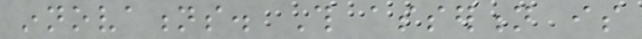innovations. This assertion is
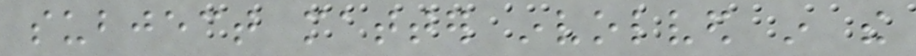subject matter involved in the
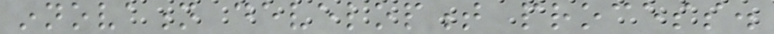innovation development process.
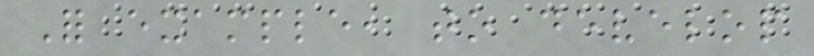For example, to develop
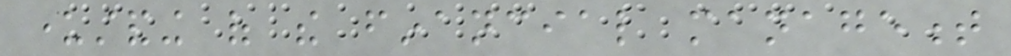understanding of the financial management
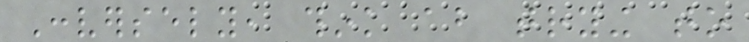Conversely, think about trying to
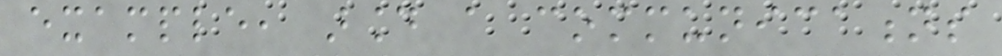example, around a communications
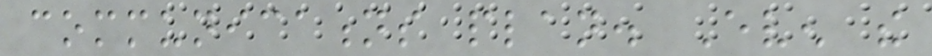communications plan. Even the
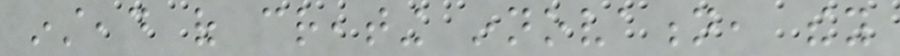instead of creating innovation, they
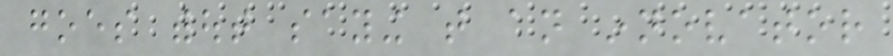goes without saying that an innovator
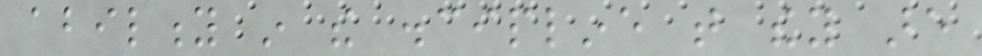ability in the discipline that they are
